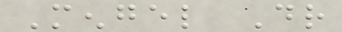Mengel Dr
